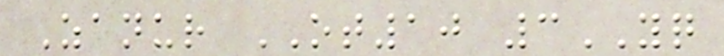Zanur OT10 3YQ
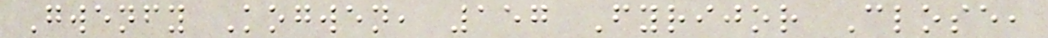Gwenfy Kogwen, 157 Fyrijor Close,
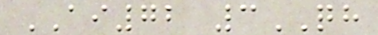AI72 3QH
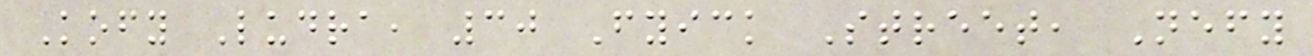Kofy Ludra, 30 Fyick Street, Nefy
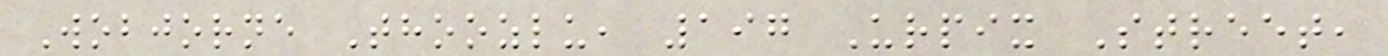Wobjorne Thoozlu, 197 Urpix Street,
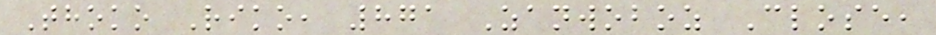Thoko Riko, 871 Zanwoboz Close,
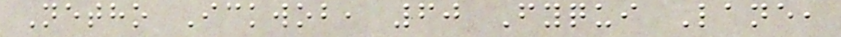Netho Ickwob, 60 Fyqui Lane,
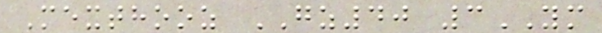Mexthooz GZ40 3YM
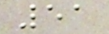51
